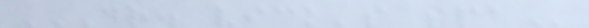DR. VICK'S SPA
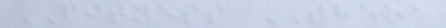FITNESS THERA
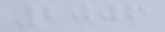2006
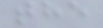the
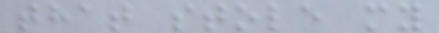that stole my
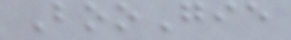BooGie
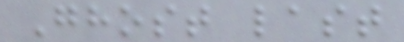Ghost last
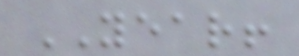YEAR!
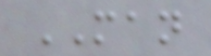MAN
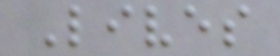Lives
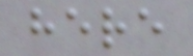here
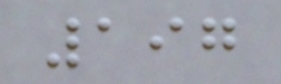197
